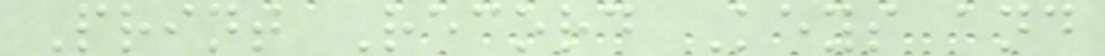Print Record Keys and
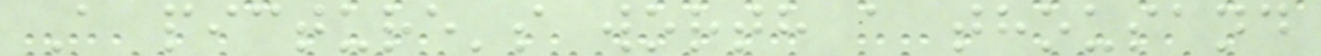A picture's worth a thousand
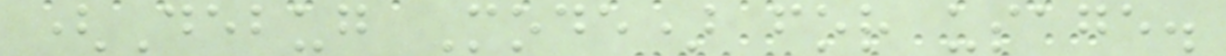(Debug Mode) for usage.
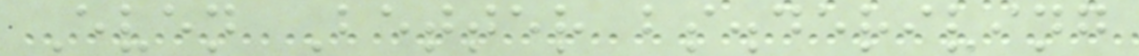Even Better bs.deriving
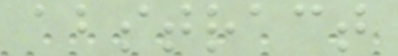abstract
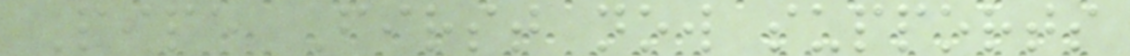Pipe First now supports
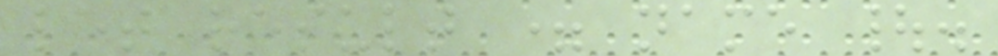let result = name |.
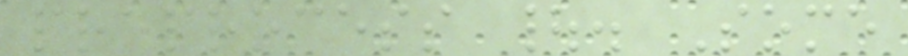preprocess |. Some
